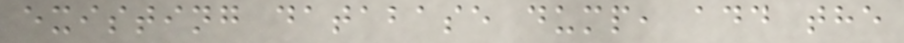existing database dump, add the
